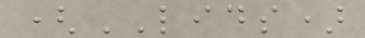(LIDS)
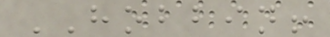HOBBIN!
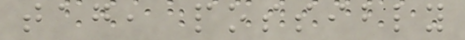tag, possibly
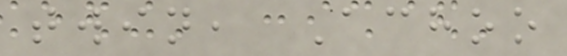twin, Achoo
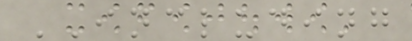INCLUDING
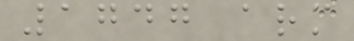1747 arm
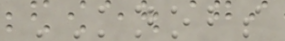KNOBS
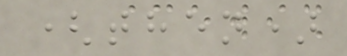(then)
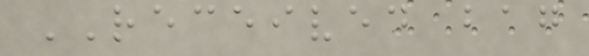RECEIVED bag
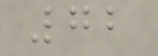72
